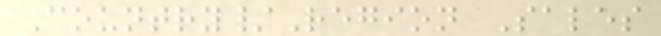Country/Region Sales
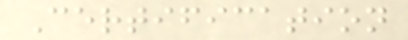Certification
